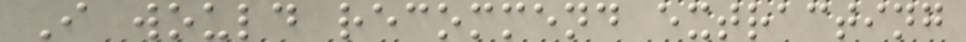I would recommend extracting
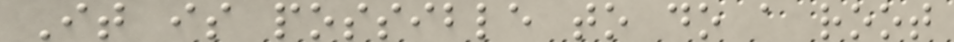It is possible to do a root
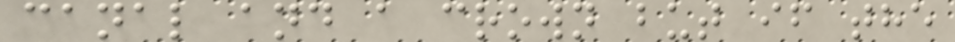canal and a crown but if the
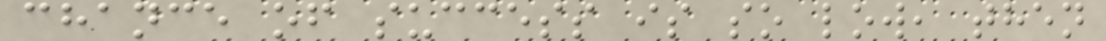chance of success is so low, then
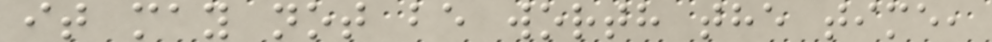it may not be worth the time,
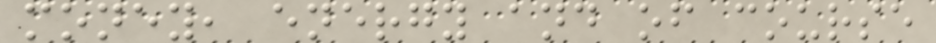money, energy and of course
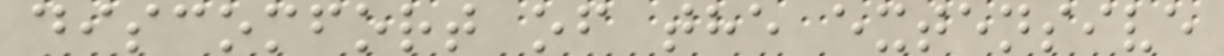discomfort of the extensive
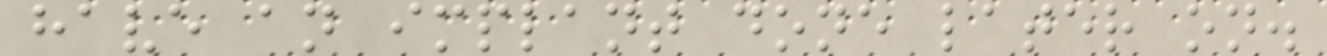have an implant done later on.
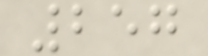257
